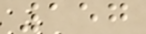157
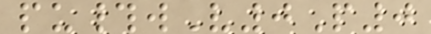pu#wV0P0
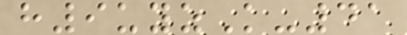h9uyzK-41
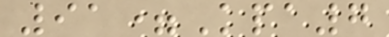91=Kpa7
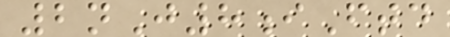2nJ8iFtd
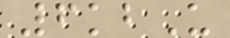6kbU
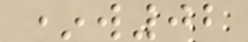*w02
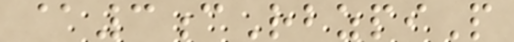@3cRbzpiP
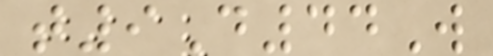t9D44W
